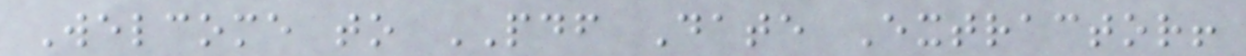Welcome to PDF Date Extractor!
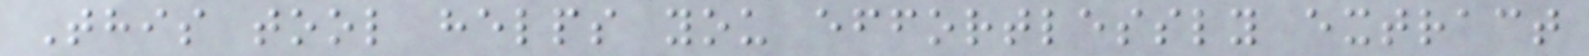This tool helps you effortlessly extract
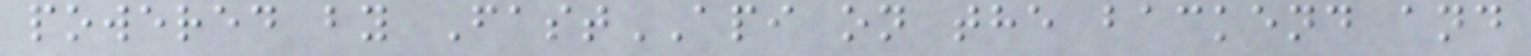powered by FastAPI on the backend and
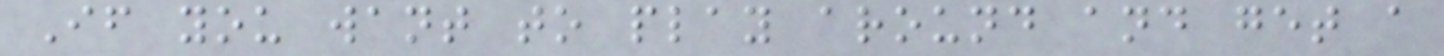If you want to play around and get a
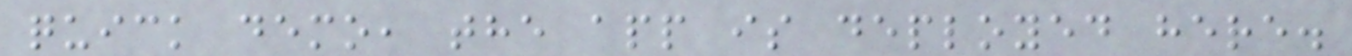quick demo, the app is deployed here.
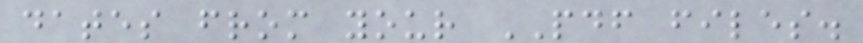dates from your PDF files.
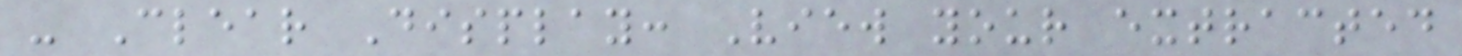- Clear Display: View your extracted
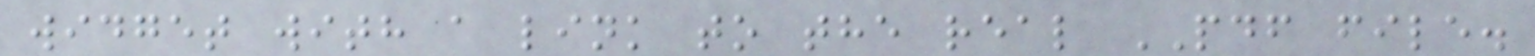widget with a link to the real PDF file.
